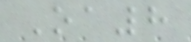Oa8
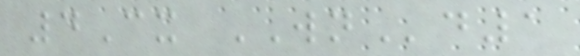4Cx WNd1
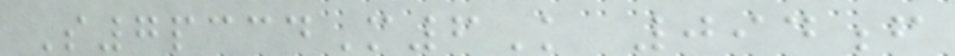S7pccdM6K 094f
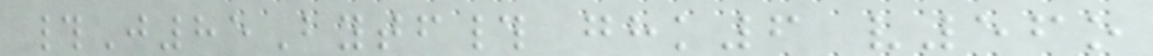#J85Bytf# ghk6 v56o
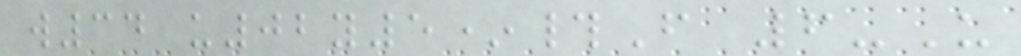w34 u02y5*#F 6-U
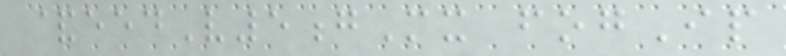&eedV5gMx fogIp
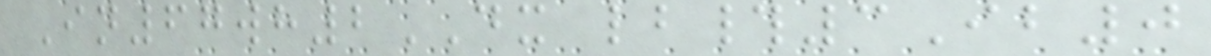In67wh2DX lb#3Ib0
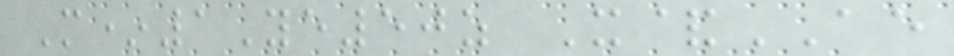M*1Ye50z X&AE
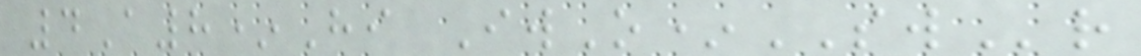4A8*Hi IwO*SWr
